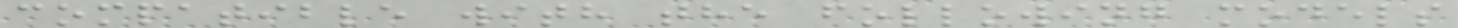compatible with the following models
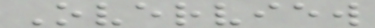Overview
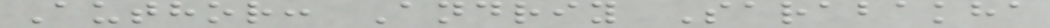Author: Andriy Sarabakha
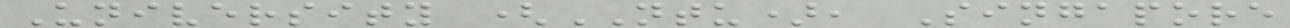University (NTU), Singapore
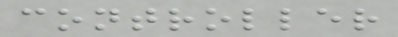controller
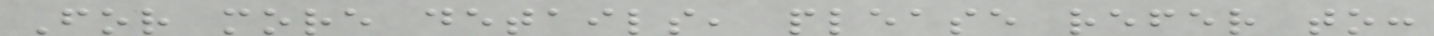For more details, please refer to:
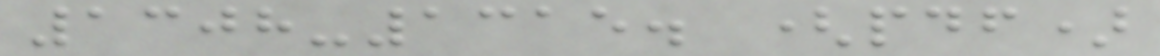1308-1315. (pdf)
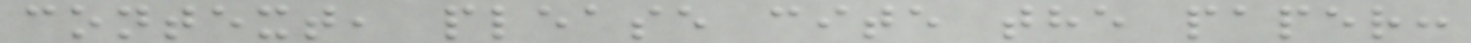context, please cite the paper:
